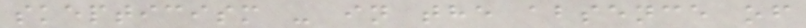skepticism - in the absence of
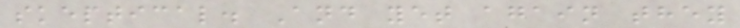skeptical. And yet again they
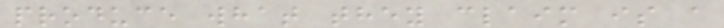produce what they claim is a
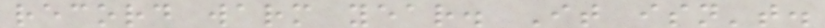record warm year. It isn't.
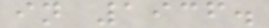in 1936.
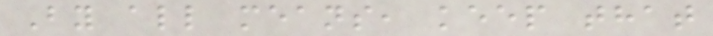By all means, keep that
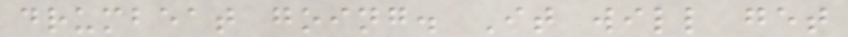drumbeat going. It will get
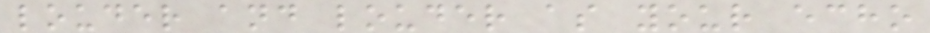louder and louder as your echo
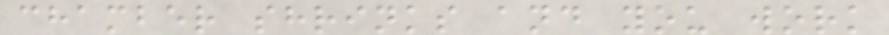chamber shrinks and you work
